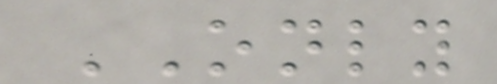ONLY
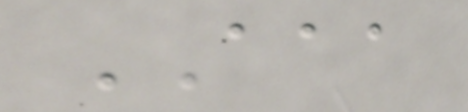AAA
